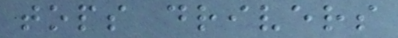tops drivers
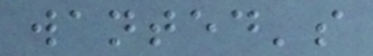wanted's
